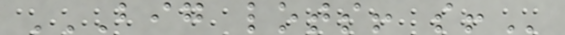BIG LOTS! S!
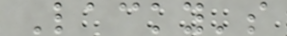Lacky's
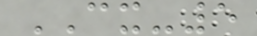CX-5
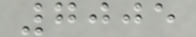7005
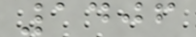1406
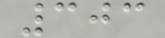303
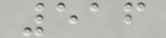516
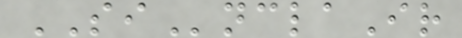SInclaIr
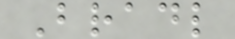Bradl
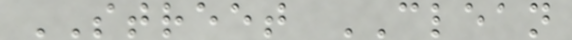STREET CLEAN
